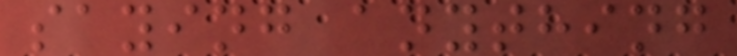saying anything
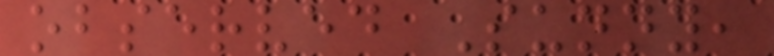observed Sunny,
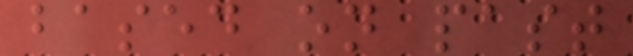based on past
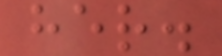her.
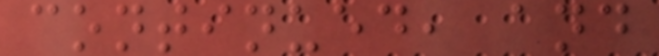continued, and
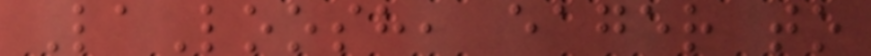LaLoosh, eager to
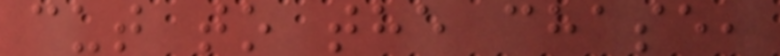cut to the chase,
